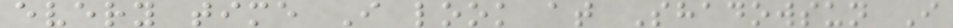every time I look at Shadowsun I
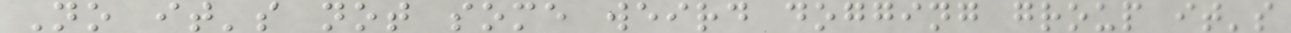No it's not some weird dogging group it's
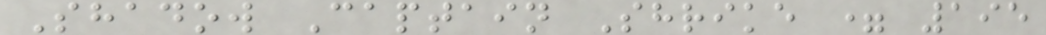Shadow Captain Shrike = 195
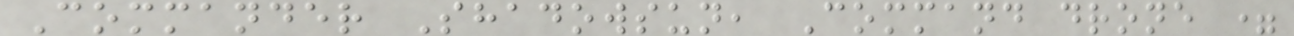Commander Shadowsun, Command drone =
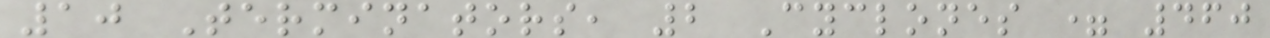10 Terminators, 2 Cyclones = 460
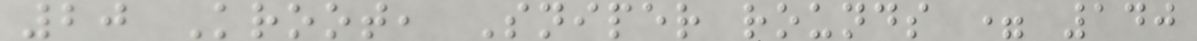20 Kroot, Sniper rounds = 140
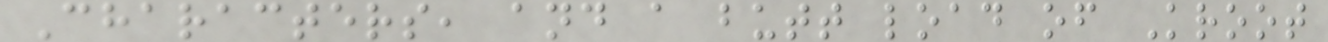Characters, and a butt load of Kroot
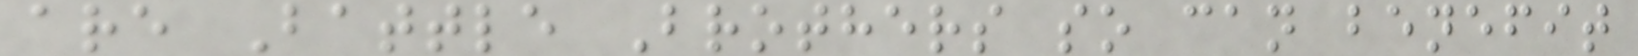are Battle Brothers so can benefit
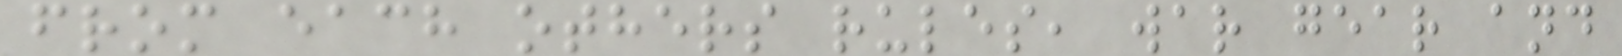from each others rules, war gear and
